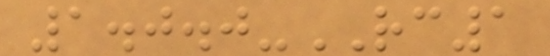1.0.0-RC1
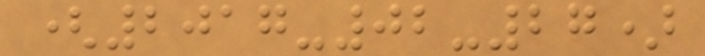(2017-02-27)
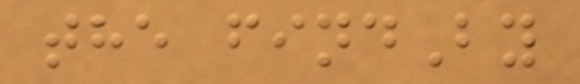the findBy
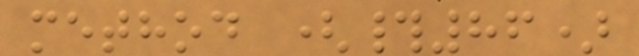method (#86)
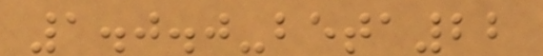1.0.0-beta22
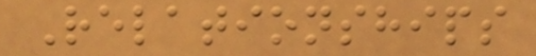Relationships
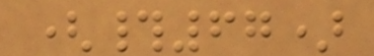(#67)
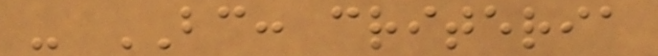- BC: criteria
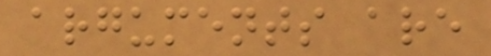arguments are
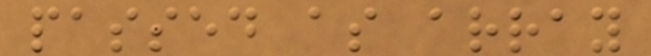passed as array
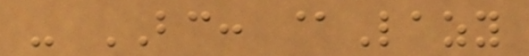- BC: @Lazy
